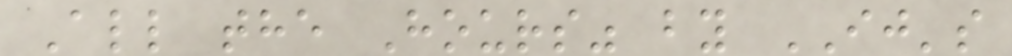All the Hours" by IJ's
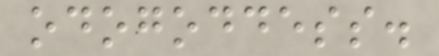odogoddess.
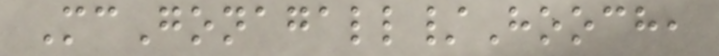McGonagall/Hooch,
